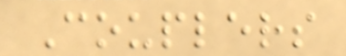Couplers
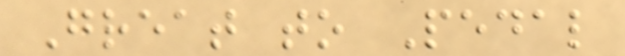Great to Pedal
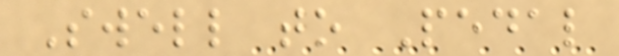Swell to Pedal
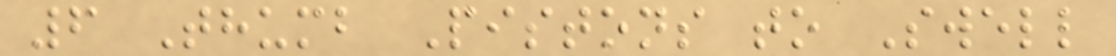6 Thumb Pistons to Swell
